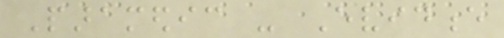Paramedic - Evidence
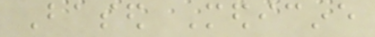Based Medicine
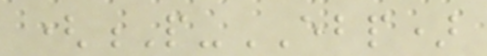(P-EBP)
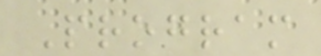Program
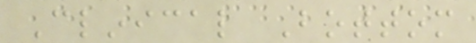Clinical Bottom
